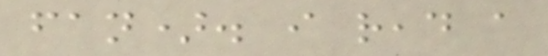fan). i read a
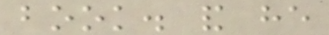book. and he
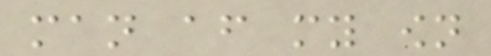man after my own
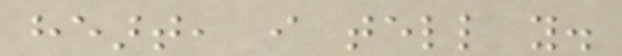heart, i tell you.
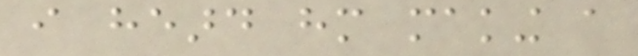i heard him making a
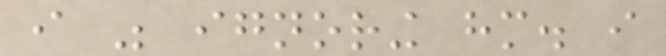i was ignoring him. i
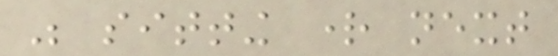was sitting right next
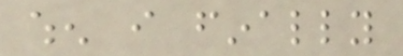when i finally
